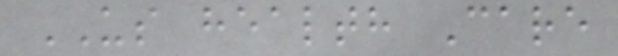US health Care
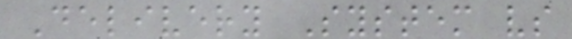Delivery System vs
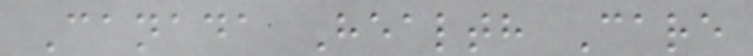Canada Health Care
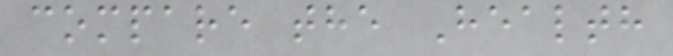compare the Health
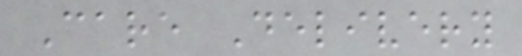Care Delivery
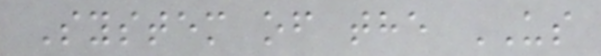System of the US
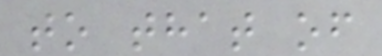to that of
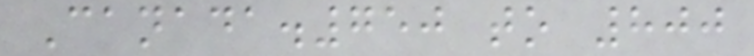Canada.750 to 800
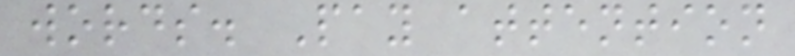words. Pay attention
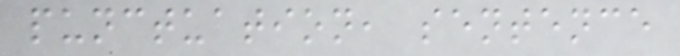punctuation, sentence
